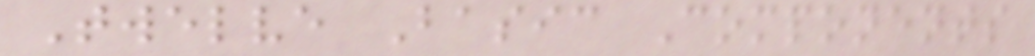Twelve Basic Components
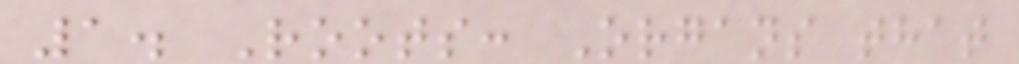1. Roots: Organs that
